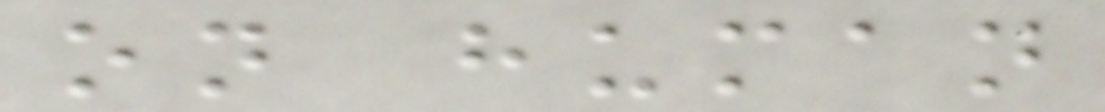on human
